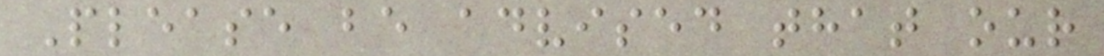Please be advised that our
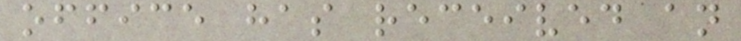office has received an
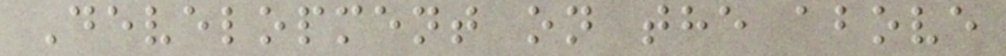Development on the above
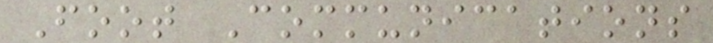Foot Communications
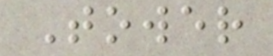Tower
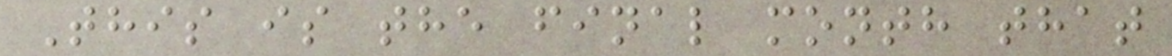This is the final month that
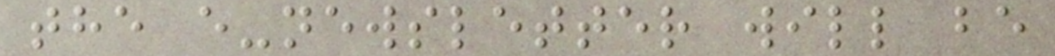the e-newsletter will be
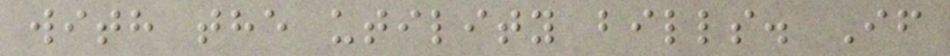with the utility bills. If
